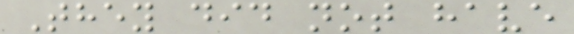They did not have
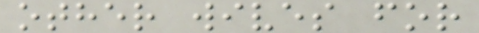other wives for
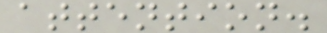attention.
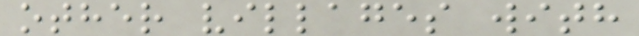other villages with
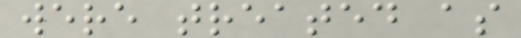were treated as
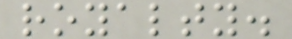royalty.
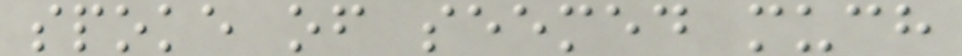spoke of seemed much
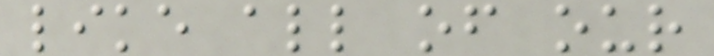like all of our
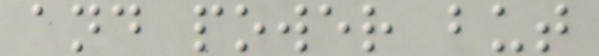and power but
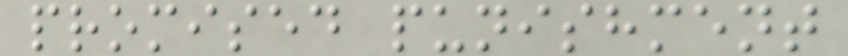promised punishment
